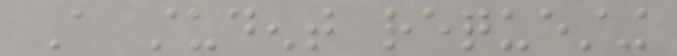A student requesting
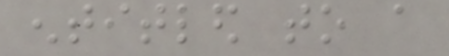entitled to a
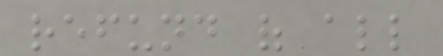refund of all
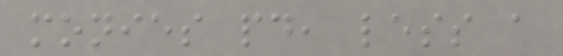monies paid, less a
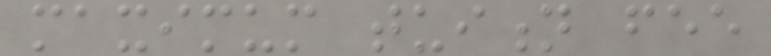maximum tuition fee
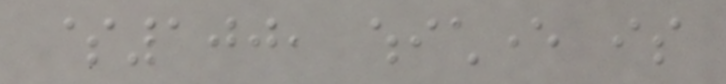$100, whichever is
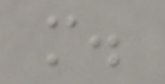more.
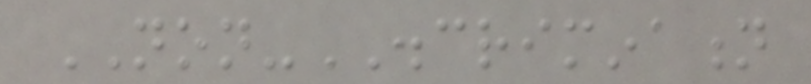NON-DISCRIMINATION
